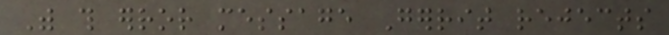With this error message Gerrit rejects
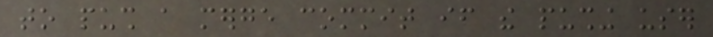to push a merge commit if the pushing user
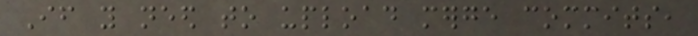If you need to upload merge commits,
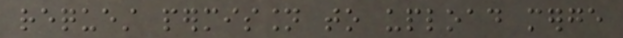request permission to upload merge
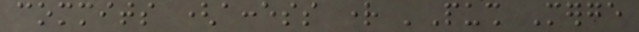commits (access right 'Push Merge
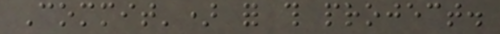Commit') for this project.
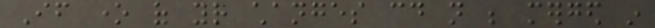If one of your changes could not be merged in
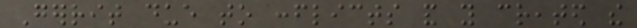Gerrit due to conflicts and you created the
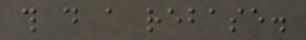this do a rebase.
